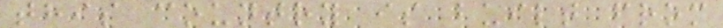this country is built from
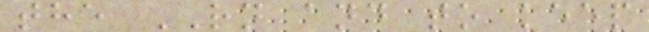the RN and to keep
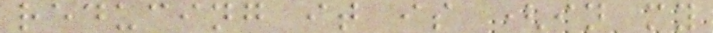reducing it is (in my
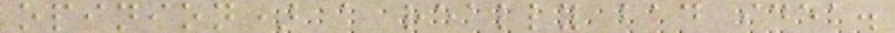opinion) a really bad idea.
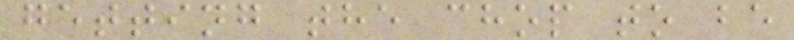getting the chop to be
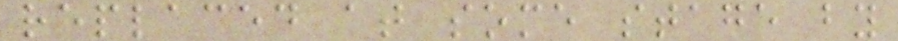replaced at some stage by
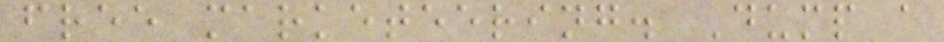free marketeering. Dump a
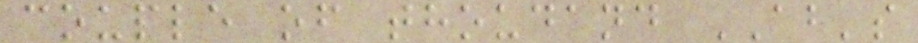couple of thoudand AB's
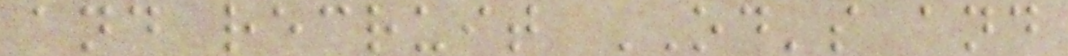and recruit OD's and
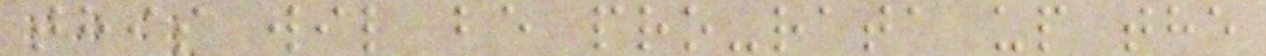this wil be pro-rata up the
